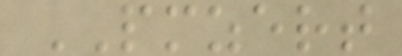PMZERT
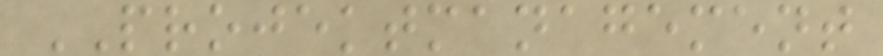PROJEKTMANAGEMENT
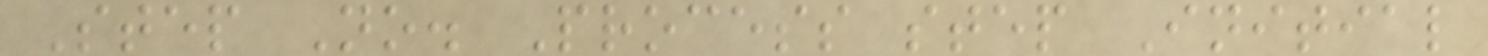Step No. Process step Initial
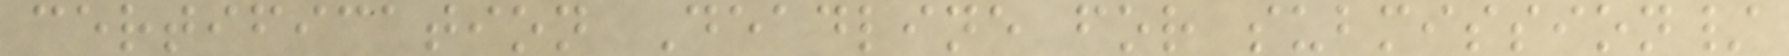certification Deadline for submission/
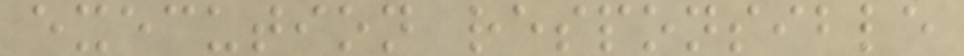execution responsible
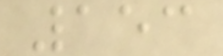153
